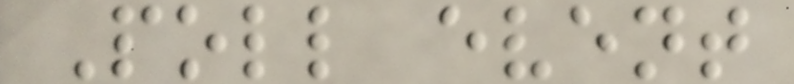Poll event
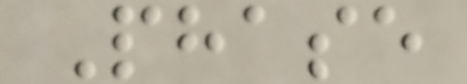Phase
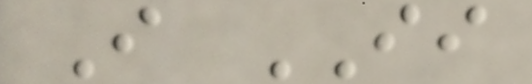I II
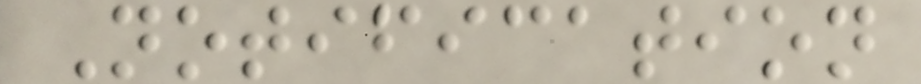Notification
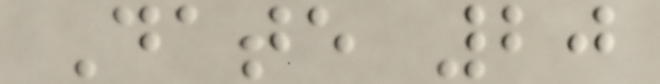Date 20
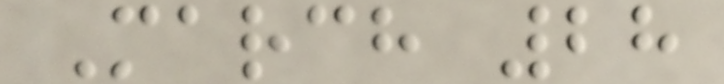March 28
